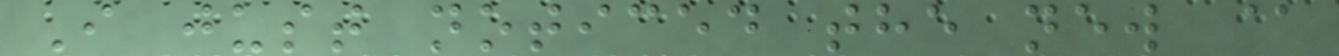I just noticed the new @
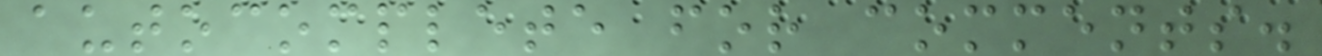autocomplete for comments.
